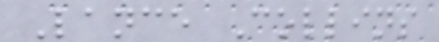Lance Collins
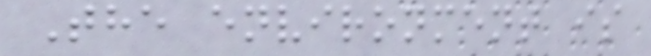The environment is
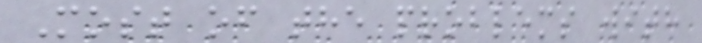Most of the problems with
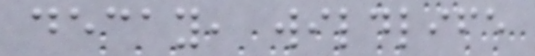decay, wildlife
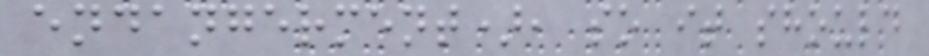endangerment), so it should
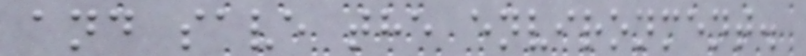and save the environment.
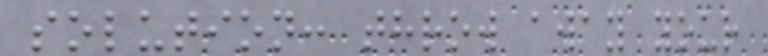solution: throw away your
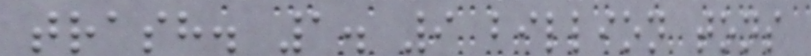trash. 1. 9 billion tons
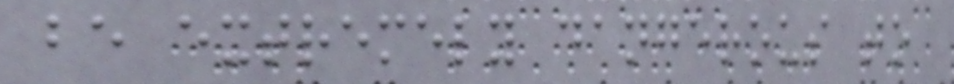be extremely dangerous to
